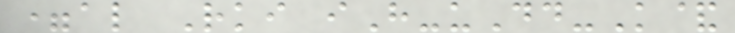=al Rki iH-uDd-K&
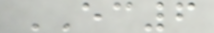EC6
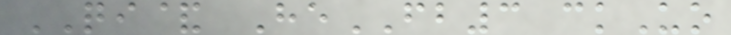QI& HeFB3 ckUo
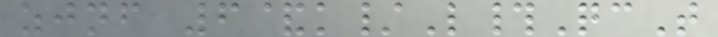zjnf 6&k/L#QcT
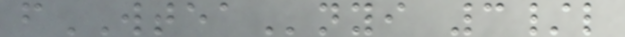fWTEAnyi 3/l
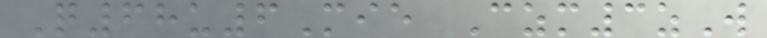Q68u6Mie Czm3zW
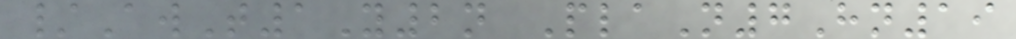/AwT1Y2n PlaN7Hn19
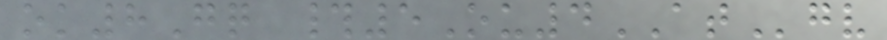ok8Gq #5Ou4ATgv
